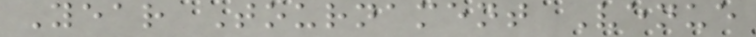Year Tournament Venue
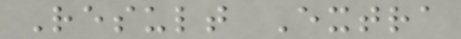Result Extra
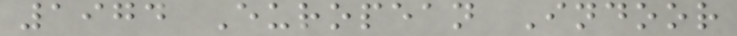1974 European Indoor
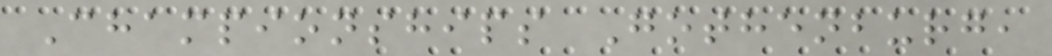Championships Gothenburg,
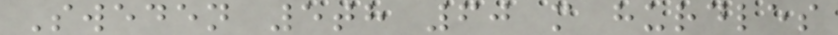Sweden 5th 60 m hurdles
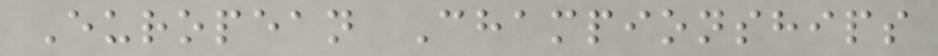European Championships
